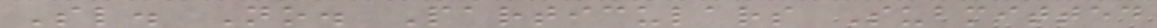Sl. No. Particulars Submitted
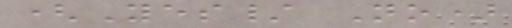(Yes/ No)
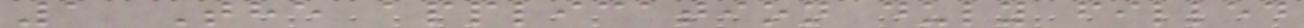1 The application duly filled
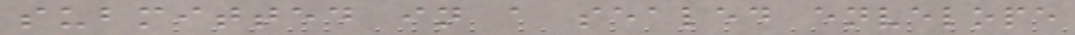submitted in a sealed envelope
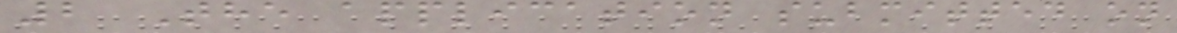2 The application submitted on
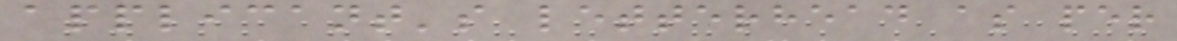applicant's letterhead as per
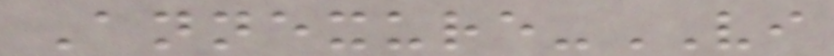Annexure-VI
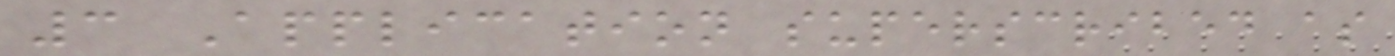3 Application superscribed as
